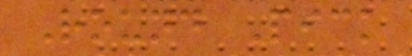Round Pick
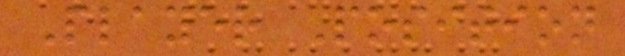Player Position
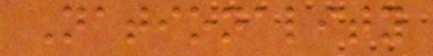Nationality
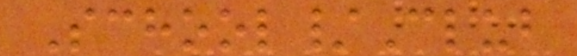School/Club
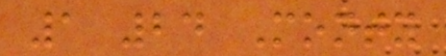1 24 Monty
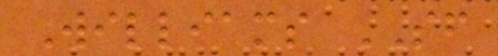Williams SF
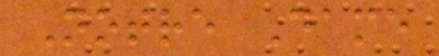Notre Dame
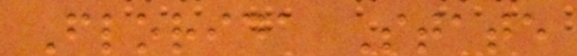Florida State
